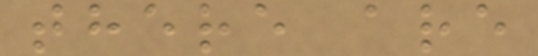there are
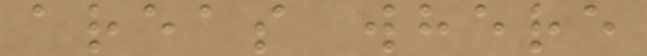areas where
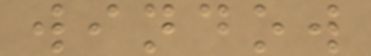window
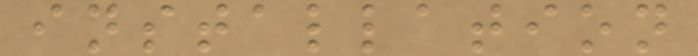installation
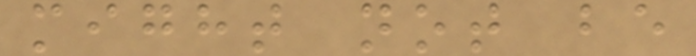might not be
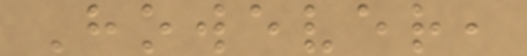However,
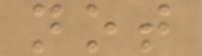not
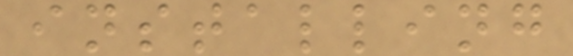installing
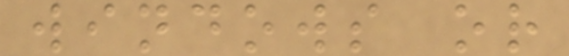windows or
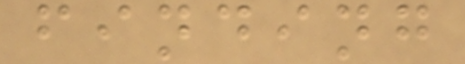finding
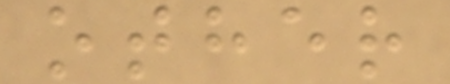other
